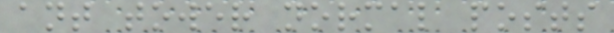ant tower normal posts
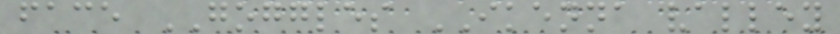face GOGGLES IKENNA valley
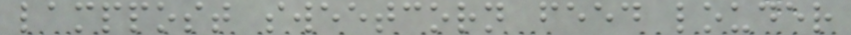lamppost sweetcorn feed louder
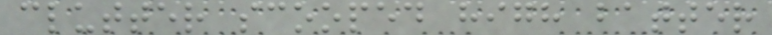clutter scooped high batter
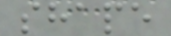shape
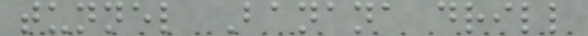tunnel Banana drill
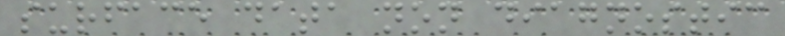surface data non diagnostic
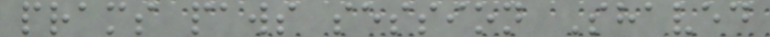prams paws session Shaved
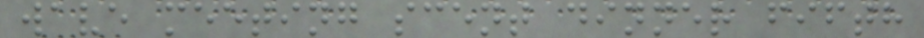wave meeting scent dinner fifth
